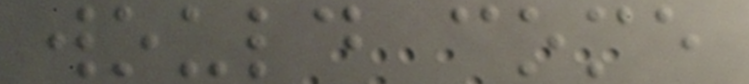would come
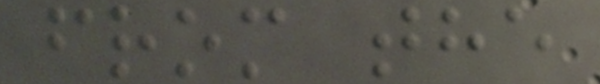from the
